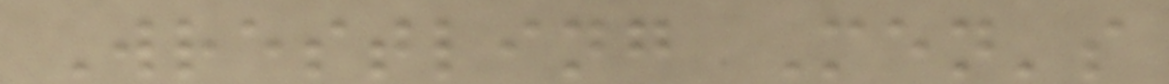Wrestling Men's
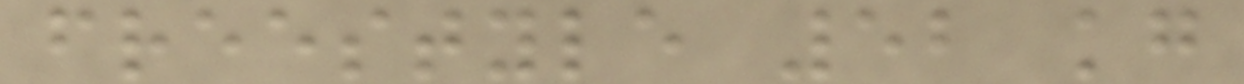freestyle 52 kg
